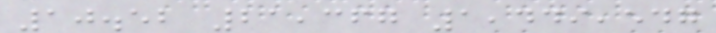10.52 21,367 1,449,547
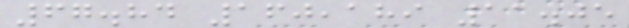67.84 160,189 11.05
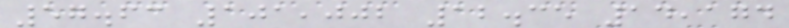57.63 101,002 12.35 14,174
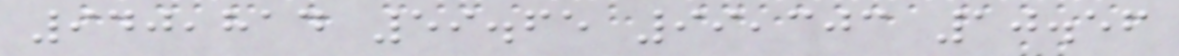940,814 59.65 99,303 10.56
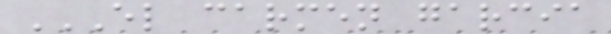EL CARMEN GARCIA
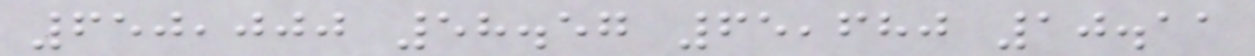650,000 58.57 65,680 10.11
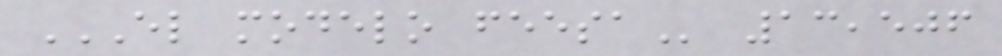EL MODELO FEESA 13,506
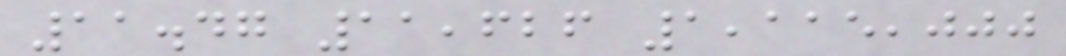11.47 11,626 1,115,000
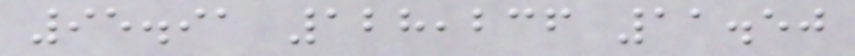95.91 128,236 11.50
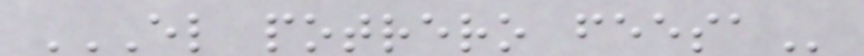EL POTRERO FEESA
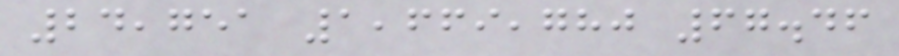24,751 1,669,780 67.46
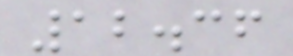12.36
